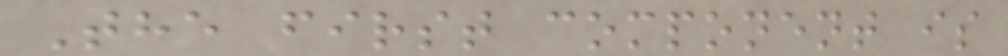The first component is
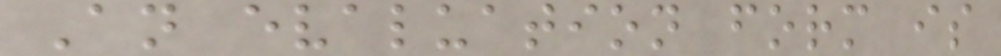An evaluation form is
